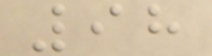98
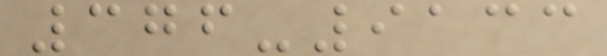376-9133
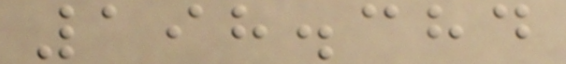198.384
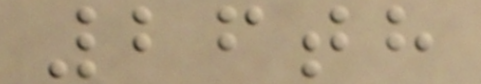26th
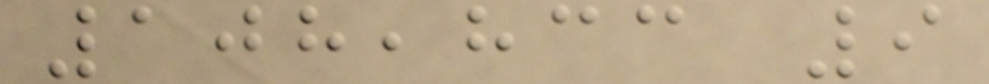108,833 9
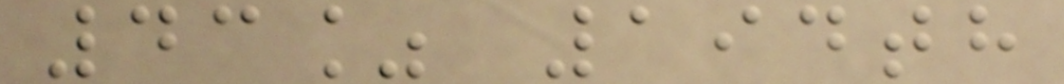43% 194th
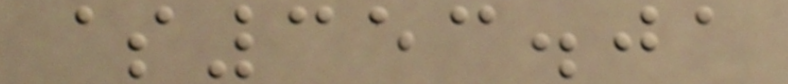$353.01
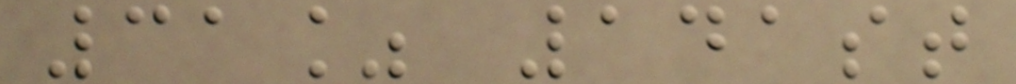31% 141st
